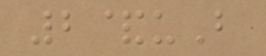2&uB
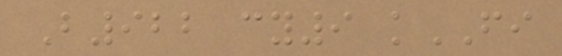B922 cy9 kFI
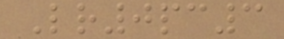Lr0pc3
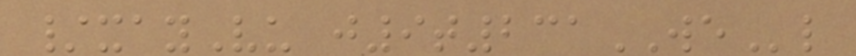/xayVu j9t231WEl
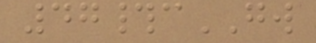47#cGW
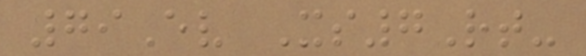79Ev Xs7Rt-
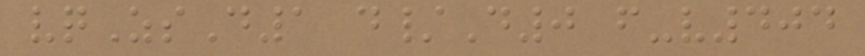vqZsD1 d/D0 f-v404
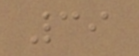39
